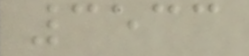3533
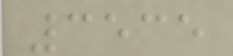3535
